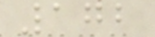172
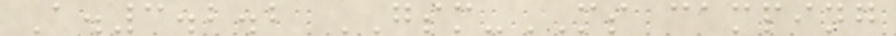A.3.2.2 GSM-MS camping
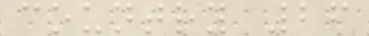country 26
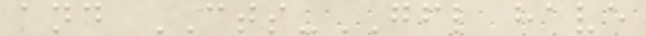and CTS-GFL have
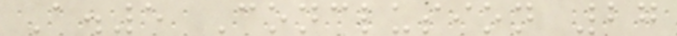A.5 Conclusion 27
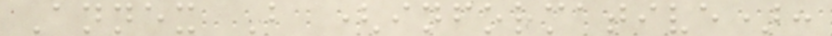Annex B (informative):
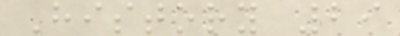History 29
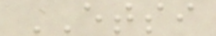ETSI
